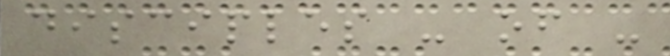disciples - of -
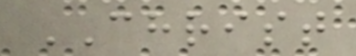CHRIST
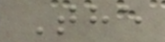The
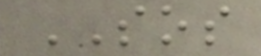SOS
